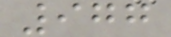977
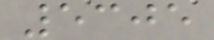5305
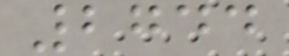2744
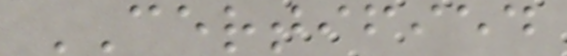CERTIFIED
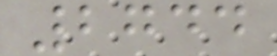2744
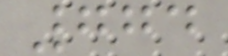774
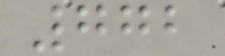772
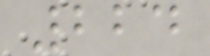224
